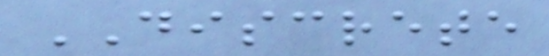DISCRETE
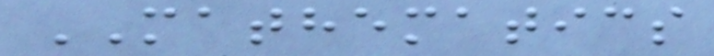MATHEMATICS
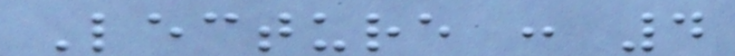Lecture : 4
